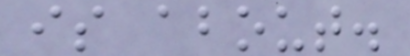is about.
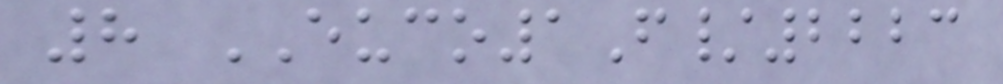8 EUCO1F/2223
